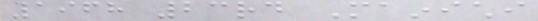1968 23rd Mainichi
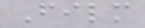Film
